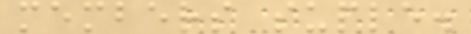members suple.
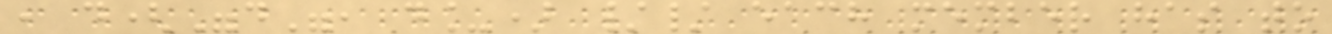, d("d", d_) // each member has to
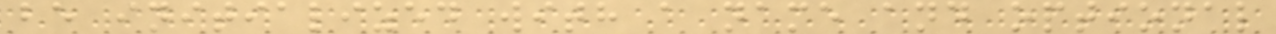be initialized with a name and optional
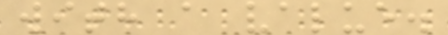with a value.
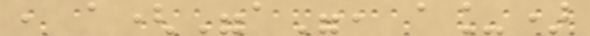, a("a", a_)
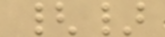{}
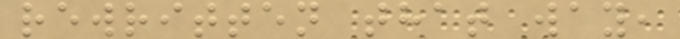rewritten that way,
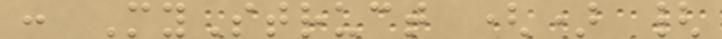: MyStruct () {
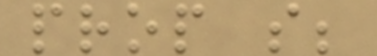prop s;
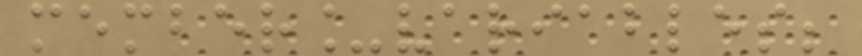member_variables;
